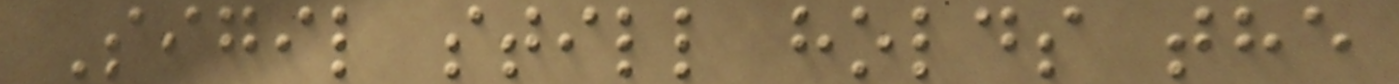Sigil still holds the
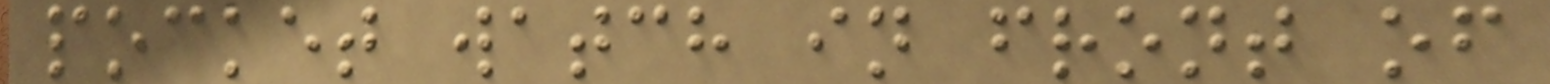pocket watch in front of
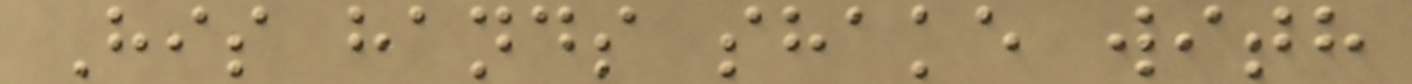His hands shake with
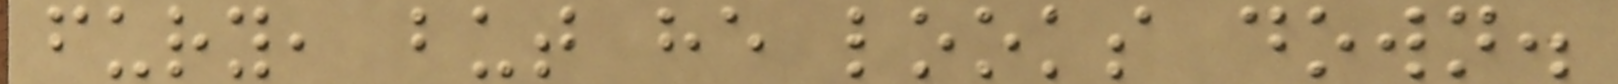fury, but he looks down.
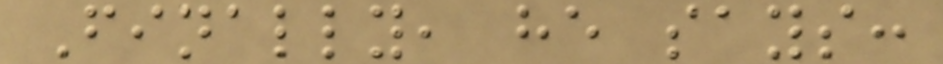Finally, he says:
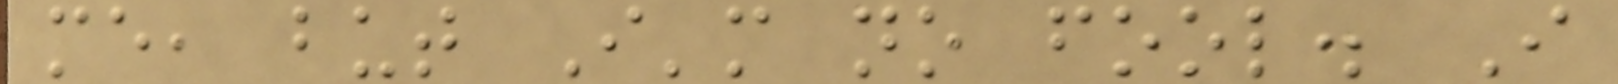me, but I'm no fool. I
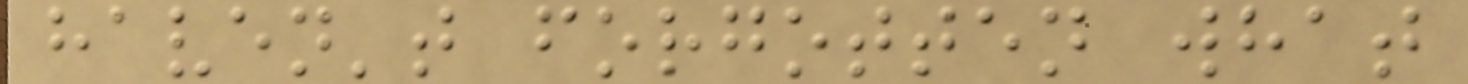haven't forgotten what
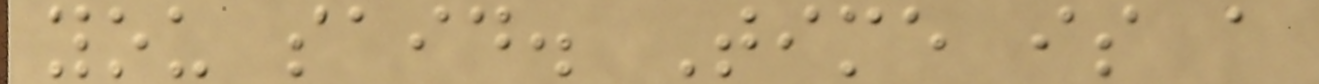you said. Time is a
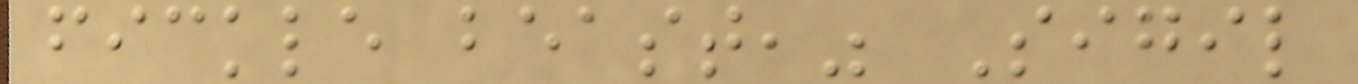fickle beast," Sigil
